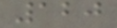120
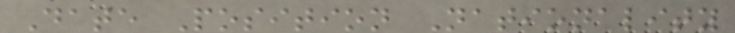Date Position Nationality
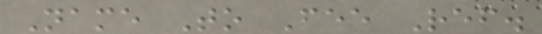Name To Fee Ref.
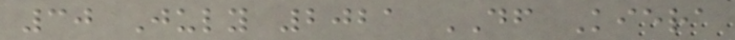30 July 2021 DF Kiera
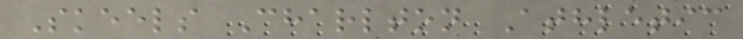Skeels Charlton Athletic
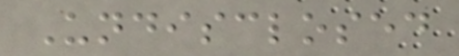Undisclosed
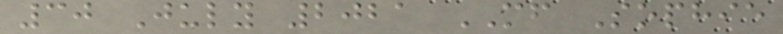30 July 2021 MF Sophie
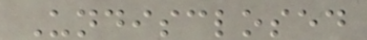Undisclosed
